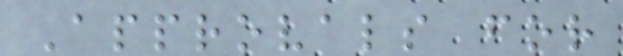Approvals for
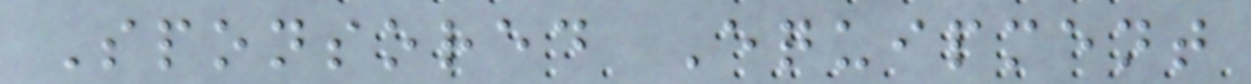Sponsored Equipment
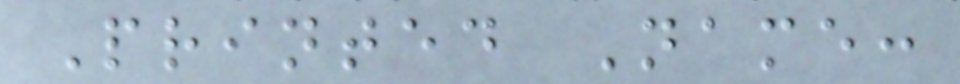Printed Name:
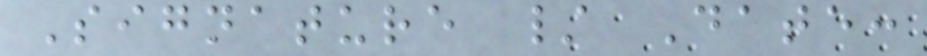Signature / Date:
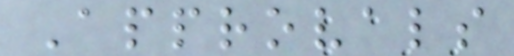Approvals
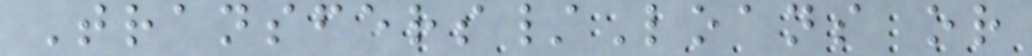Transfers/Loans or
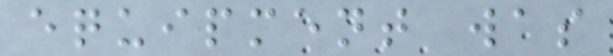equipment was
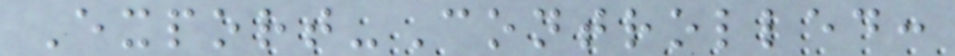Export-Controlled:
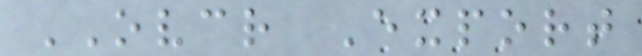OVCR Export
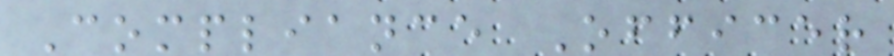Compliance Officer
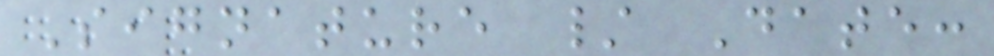Signature / Date:
